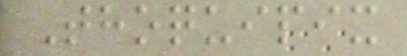Thoquipix
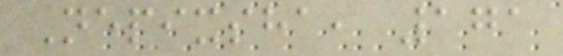Nepixsha, 171
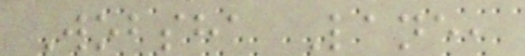Wobsha Lane,
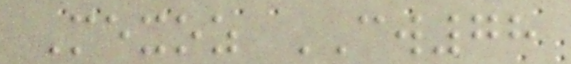Mexoz CW78
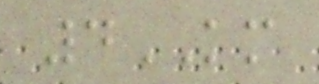4KM
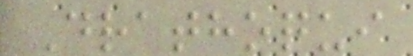Drathoqui
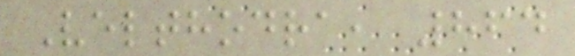Velthodra, 864
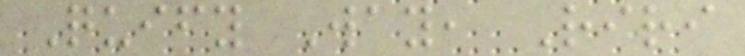Quify Way, Riri
